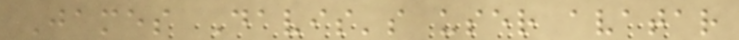James Davis's user avatar
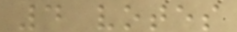4 votes
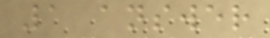1 answer
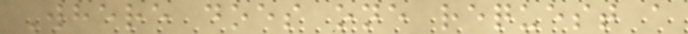Where does one request a
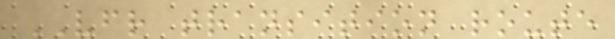VFR transition route
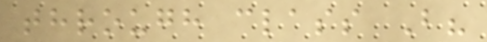through class B?
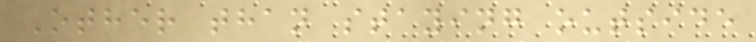Other than staying outside
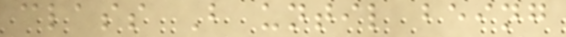class B until being
